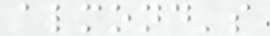almond's
